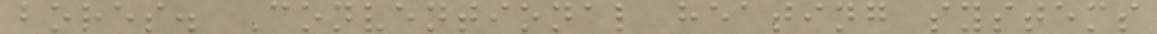bores. Conventional heating systems
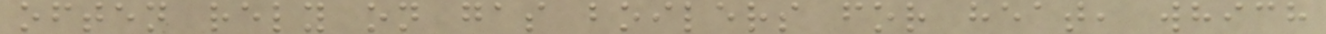often rely on gas boilers for heat, which
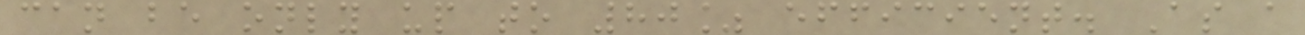can be only up to 80% efficient. As a
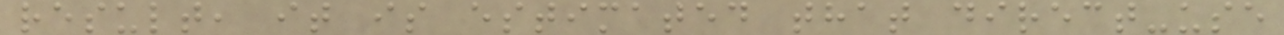result, it is estimated that direct-use
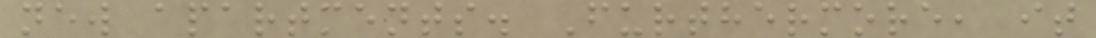new apartments. Furthermore, it
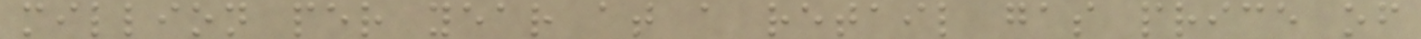million per year at a retail gas price of
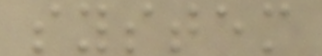system
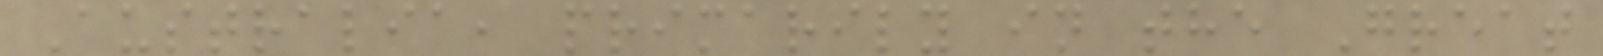Australia, primarily in the Great
